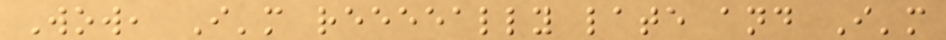Wow, I'm reeeeally late and I'm
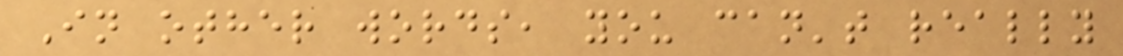In other words, you can't really
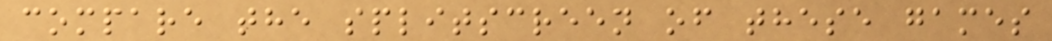compare the splitscreen of these games
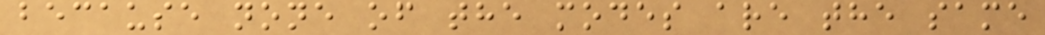because none of the modes are the same
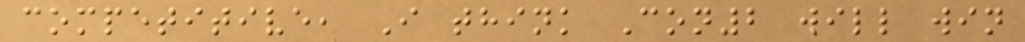competitive, I think Con2 will win
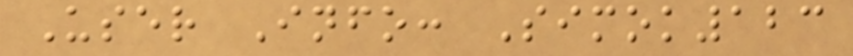User Info: Simok123
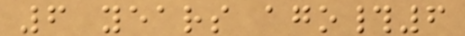6 years ago#6
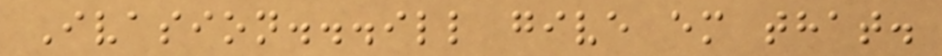Ivasion...ill give em that.
